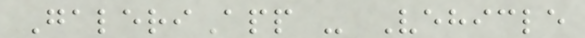GaleriApp - Vehicle
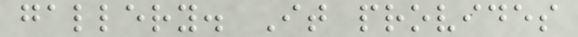gallery. It provides
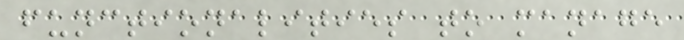functionalities to manage
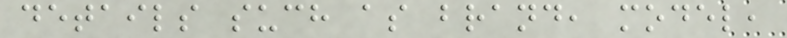details such as brand, model,
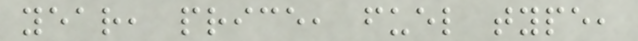year, price, fuel type,
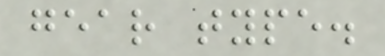gear type.
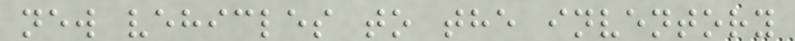new vehicles to the inventory
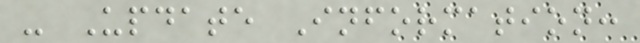- Update Information:
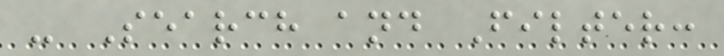- Search and Filter:
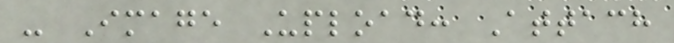- Image Upload: Attach
